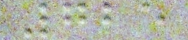725
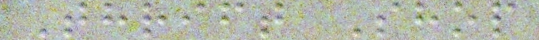Thrift Shop
